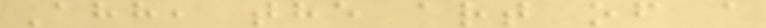Ahh, the art of a
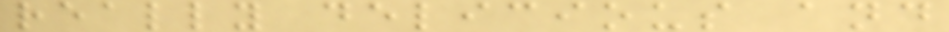really delicious and
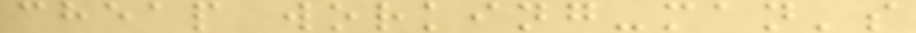cheap working-man's
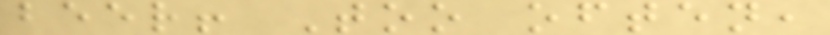beer! Too often,
